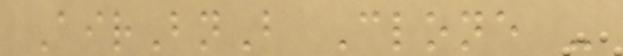AirBnB Clone -
